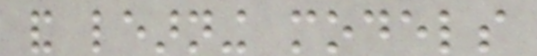and learning models
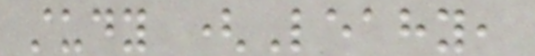study (Leahy,
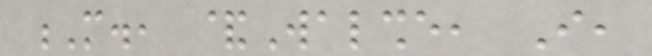M., &Walshe, I,
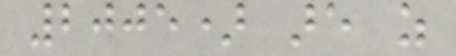2005) are as
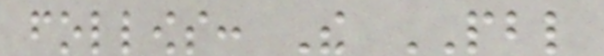follows: The PBL
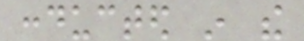conducted in the
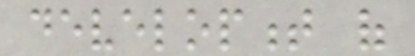development of
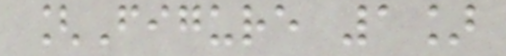[Figure 1]
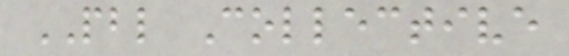PBL Collective
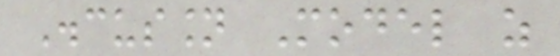Discussion Model as
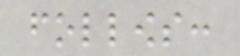follows:
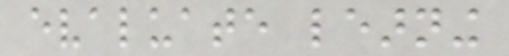evaluate learning
